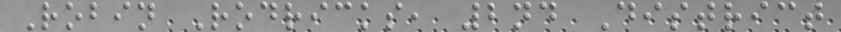Robin Rodricks, 2nd District
